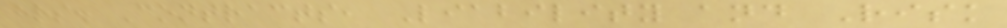hrs. Contracts, Liability and Risk
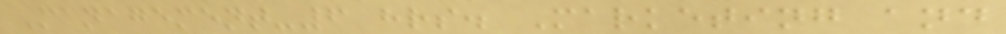Management-6 hrs. Marketing and
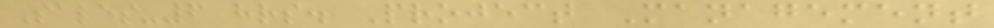Sales-6 hrs. Project Management
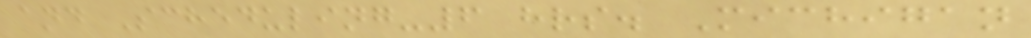and Scheduling-6 hrs. Michigan
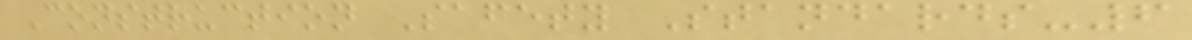Construction Safety Standards-6
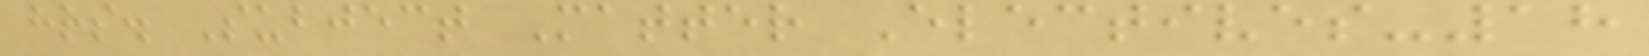hrs. Subject Matter Electives-18
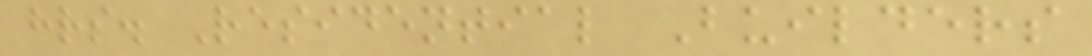hrs. Residential Builders
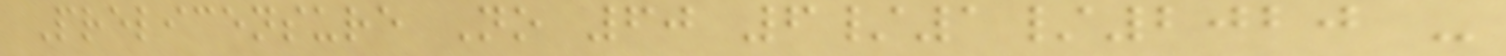Prelicensure No 60 6/1/2020 -
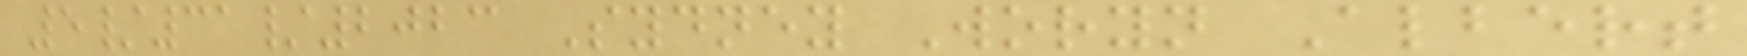5/31/2023 Sydney Woryn Albert
